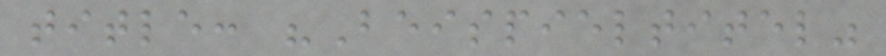title: "Beispieltitel"
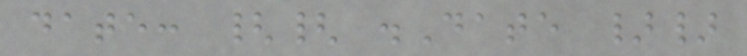date: {{ .Date }}
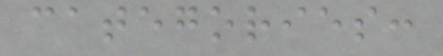categories:
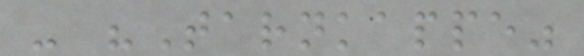- "Tarnkappe"
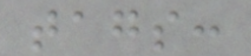tags:
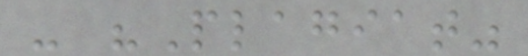- "Plagiat"
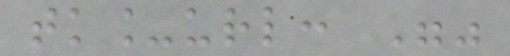tk_url: ""
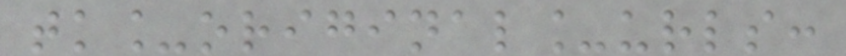tk_original_urls:
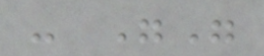- ""
